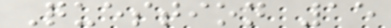Question 15
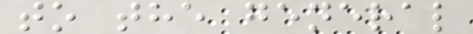to the general
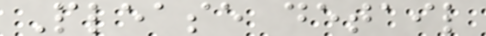Please detail
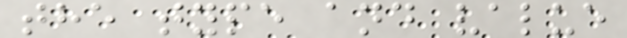the type and value
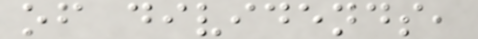of dividends,
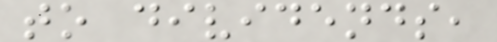to dividends,
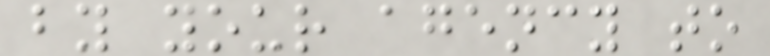by your agency to
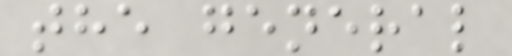the general
